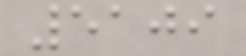5109
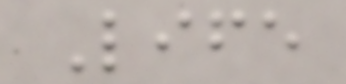Life
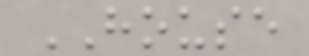HOUSE
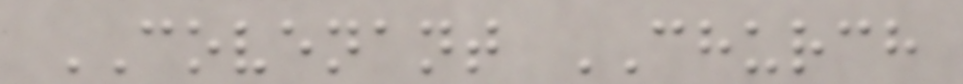COVENANT CHURCH
